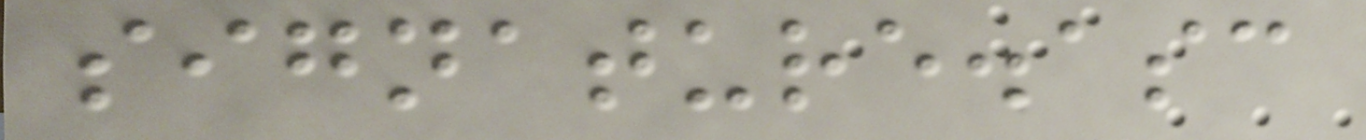signature.asc
